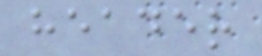header
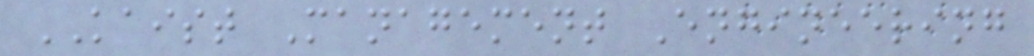KAIST Management Engineering
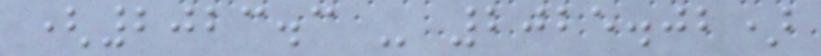(2023.3 - 2025.02)
